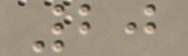20
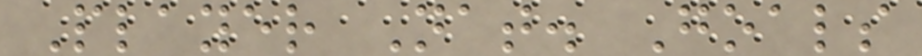Player Nat. Goals
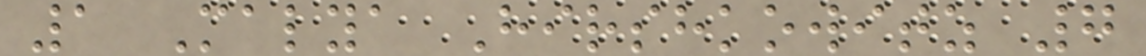1 Malya Hirshkowitz 7
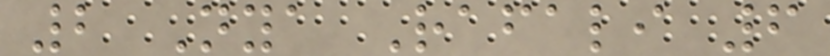2 Nya Rafali 6
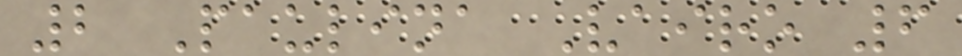2 Paulina Vairo 6
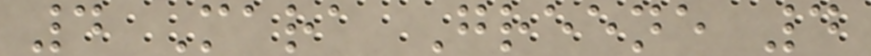4 Mara Greene 4
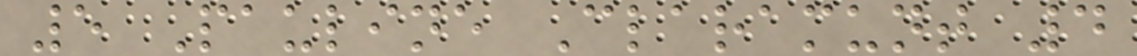5 Pauline Claramunt 4
